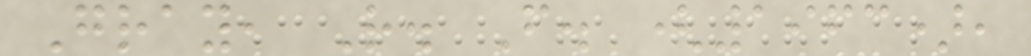Gray, R. F. (1963),
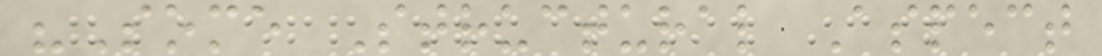"Some Structural Aspect
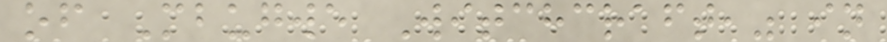of Mbugwe Witchcraft," in
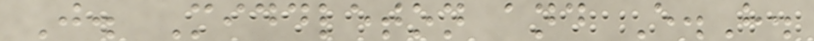J. Middleton and E.H.
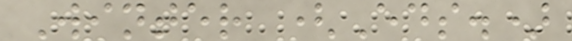Winter (Eds.)
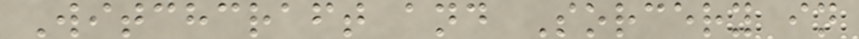Witchcraft and Sorcery in
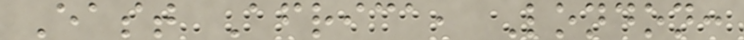East Africa, London:
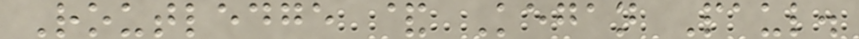Routledge & Kegan Paul.
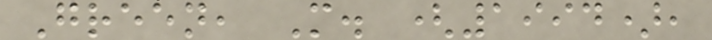Green, M. (1994),
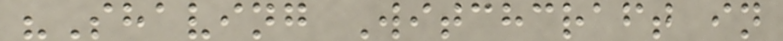"Shaving Witchcraft in
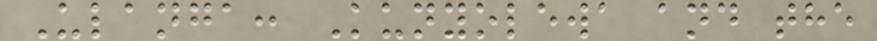Ulanga: Kunyolewa and the
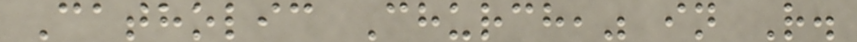Catholic Church," in R.
